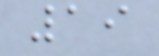19
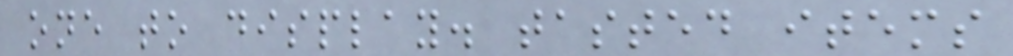one to display. tasted items
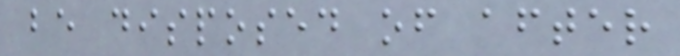be disposed of after
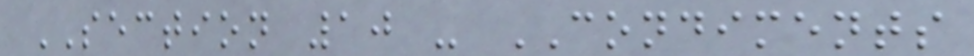SECTION 10 - CONDIMENTS
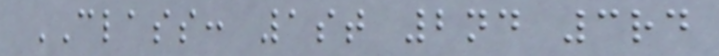CLASS: 1st 2nd 3rd
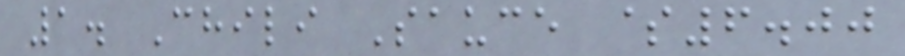1. Chili Sauce $6.00
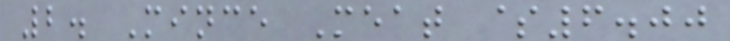2. Mince Meat $6.00
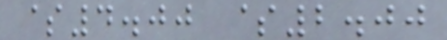$4.00 $2.00
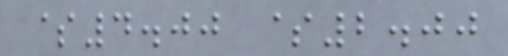$4.00 $2.00
